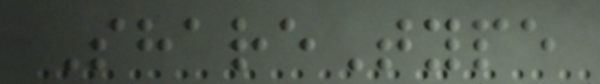ShareType
